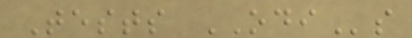Tests ODIs
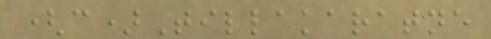(c)Tillakaratne
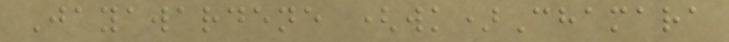Jayawardene (wk)Chamara
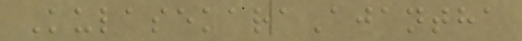KulasekaraAjantha
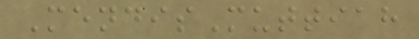MendisMuttiah
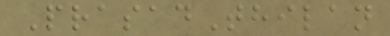PrasadThilan
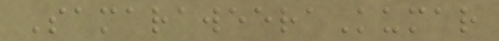SamaraweeraKumar
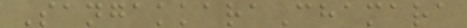SangakkaraChamara
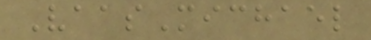VaasMichael
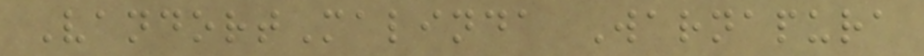VandortMalinda Warnapura
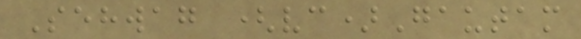Sehwag (vc)Gautam
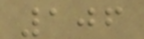106
